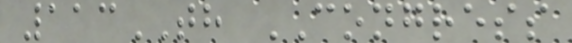113TH CONGRESS
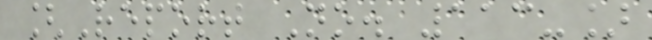[Report No. 113-]
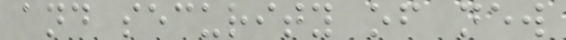and security of new
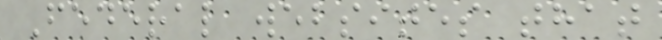Federal websites that
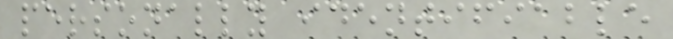personally identifiable
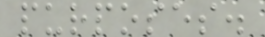purposes.
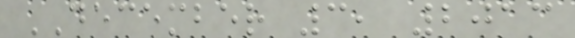DECEMBER 3, 2013
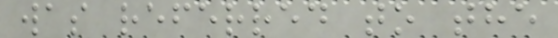was referred to the
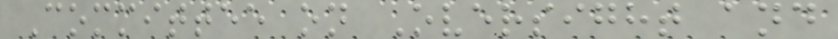Committee on Oversight and
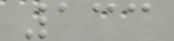133
